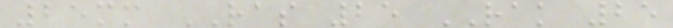25mm RAS 25 RAK 25
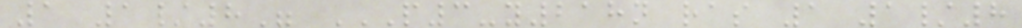1 1/8" P3-Y218N RAS 1 1/8
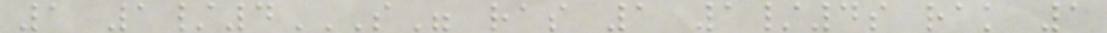1 1/4S" RAS 1 1/4S RAK 1
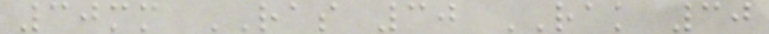30mm RAS 30 RAK 30
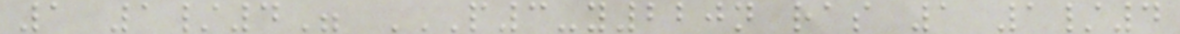1 1/4" P3-Y220N RAS 1 1/4
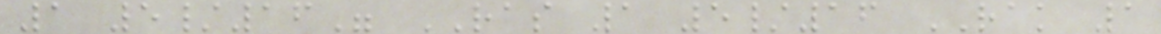1 5/16" RAS 1 5/16 RAK 1
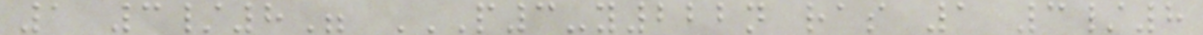1 3/8" P3-Y222N RAS 1 3/8
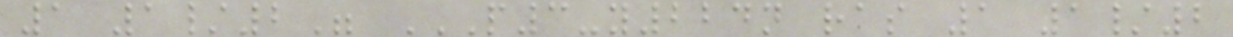1 1/2" P3-Y224N RAS 1 1/2
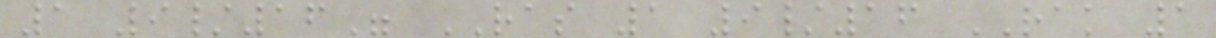1 9/16" RAS 1 9/16 RAK 1
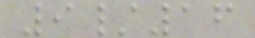9/16
